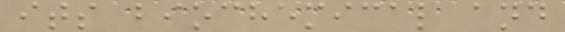its biochemical and
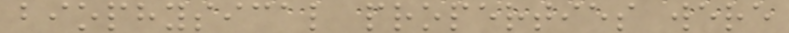biophysical properties were
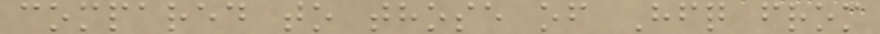compared to those of Hfq from
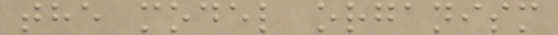the model organism
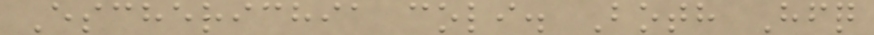Escherichia coli. Both Hfq
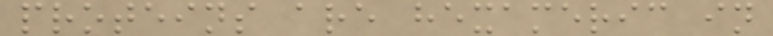proteins are hexameric in
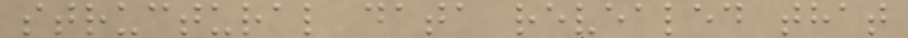structural data revealed that
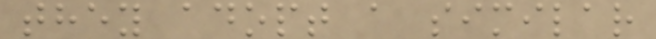they adopt a similar
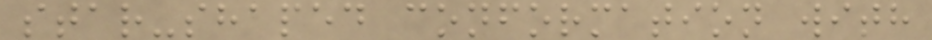star-shaped conformation with
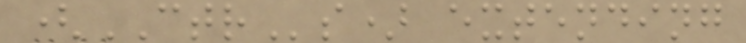(CTRs) extending
